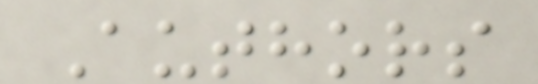Authors
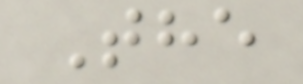The
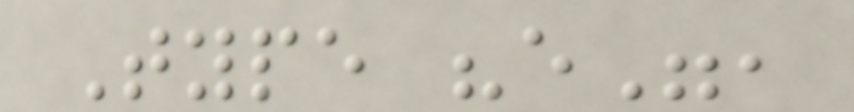Type "e",
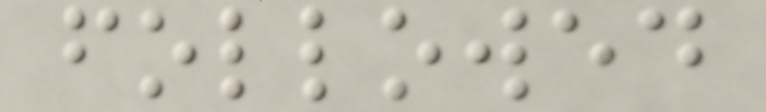followed
